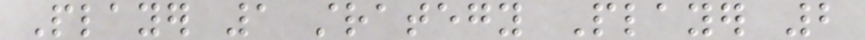Player 1 strategy Player 2
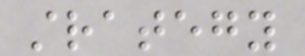strategy
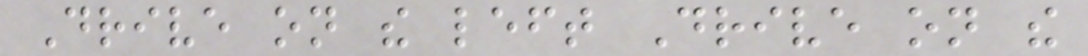Drive on the left Drive on the
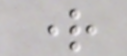right
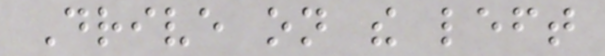Drive on the left
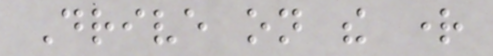Drive on the right
